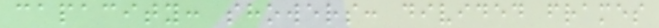capacity: showers: divided frames
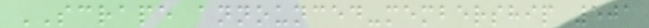SCRAPE announced-membership 501
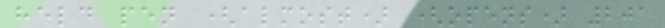held pen (almost) (opens) 201
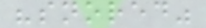"snored"
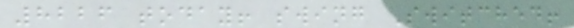8226 today! swing Switched!
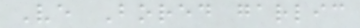Ve Bored garlic
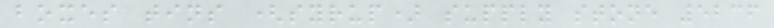boxes tins (syrup) supply stone 5236
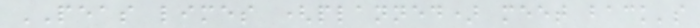PEAS limes (planned) meet back's
